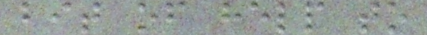bit of help to
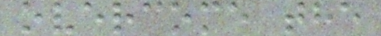overcome the
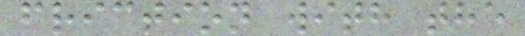friction with the
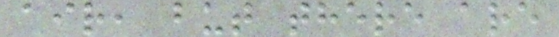air, but there are
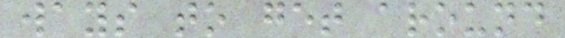ways to get around
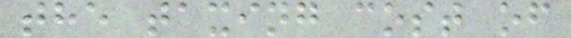the taxing cost of
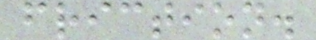friction.
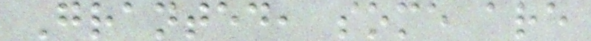Granted, some are
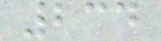234
